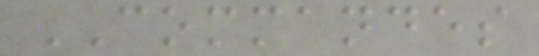COMMANDES
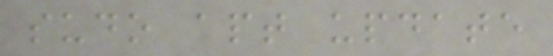sudo apt update
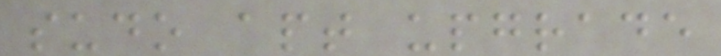sudo apt upgrade
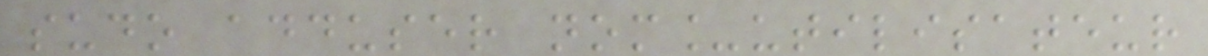sudo adduser nom_utilisateur
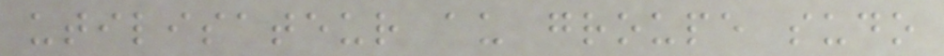utilisateur au groupe sudo
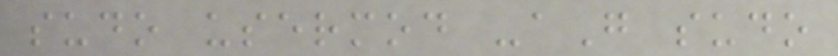sudo usermod -aG sudo
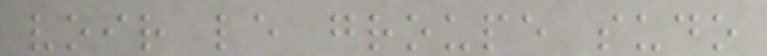voir le groupe sudo
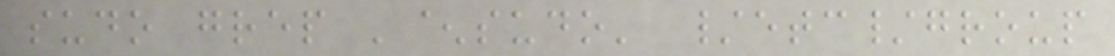sudo grep '^sudo' /etc/group
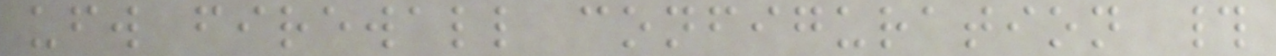ufw firewall configuration #
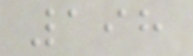198
